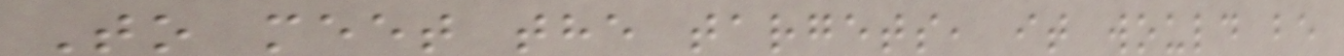To meet the targets, it would be
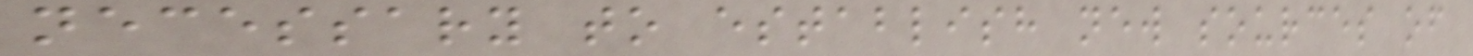necessary to establish new sources of
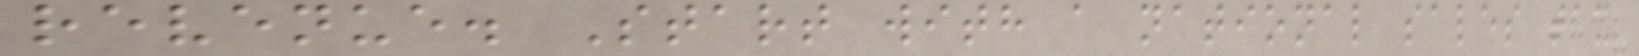revenue. Start with a national sales tax
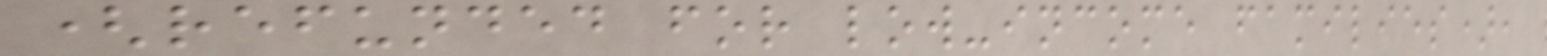(refunded for low-income families),
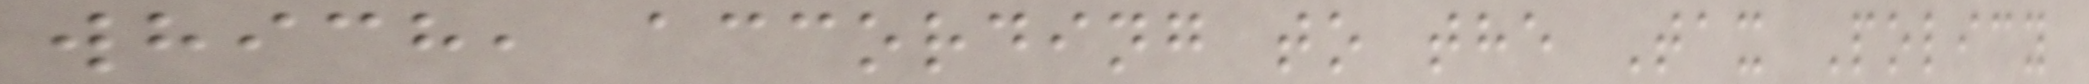which, according to the Tax Policy
